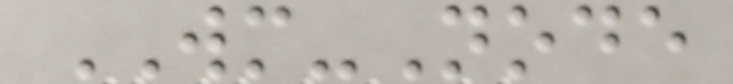WM-Node
